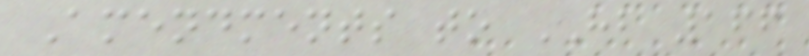Amendments to HB 166
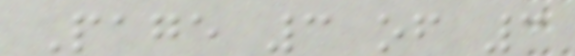Page 3 of 3
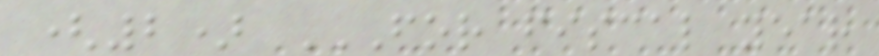(2) FOR FISCAL YEAR
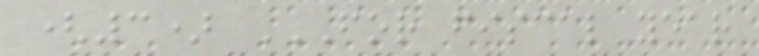(3) FOR FISCAL YEAR
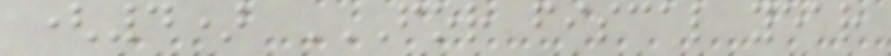(4) FOR FISCAL YEAR
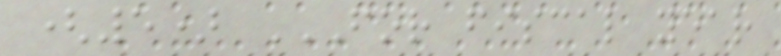(5) FOR FISCAL YEAR
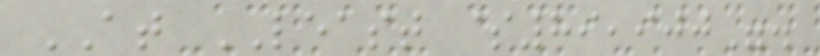AT LEAST $89,900".
